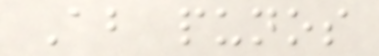About punos
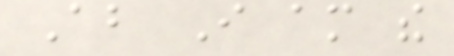About I am the
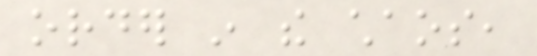order in the chaos,
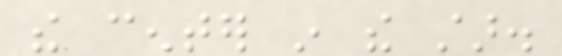the center in the star.
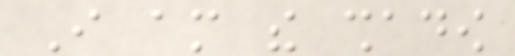I am the shadow
